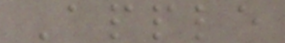Apple
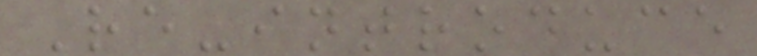Re-introduce
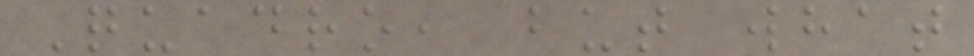Quadro, but what
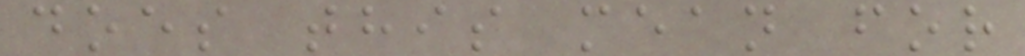does this mean for
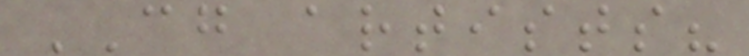CG artists?
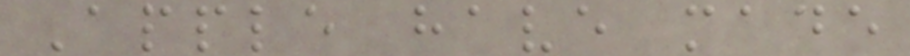Apple have made
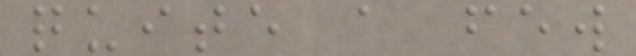quite a few
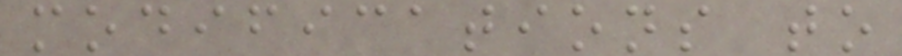modifications to
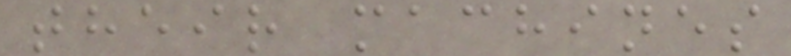their machines
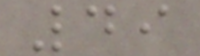49
